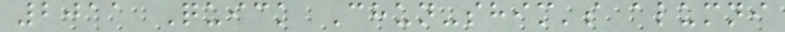2011 Quick Chun-shim's alumni
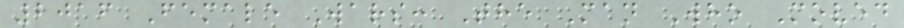2016 Female Wars: The Man Who Moved
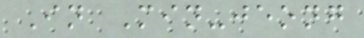In Min-jeong
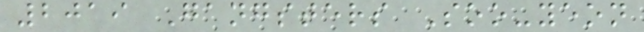2019 Gangsters Soo-yeon
